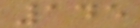145
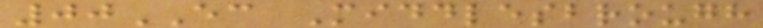00EC Middlesbrough
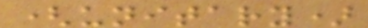(unitary)
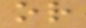or
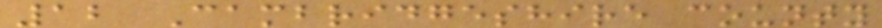12 Cambridgeshire county
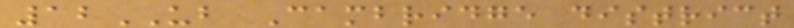12UB Cambridge district
